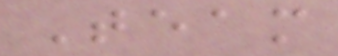Team
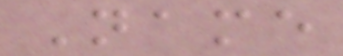Name
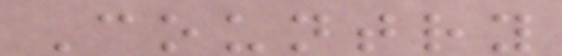Country
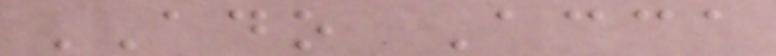ADO Acca
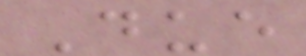Due
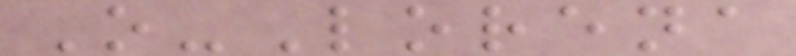O-Lorena
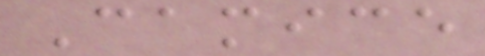Camice
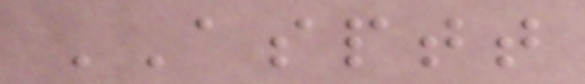ASPTT
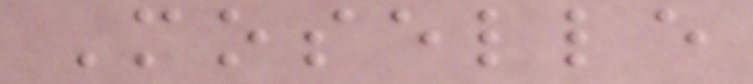Moselle
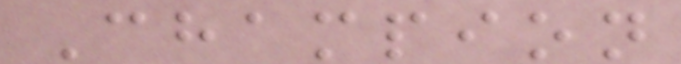Champion
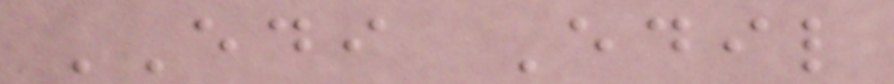EDI Edil
